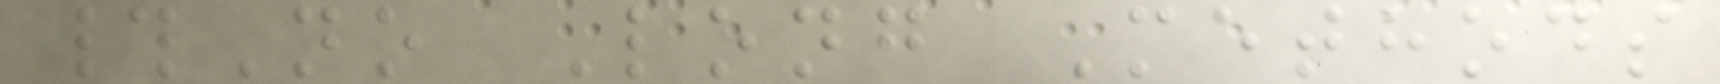#No Long Methods
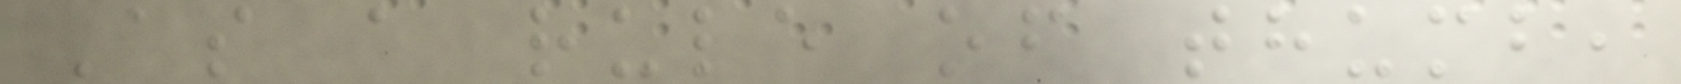As a rule of thumb,
